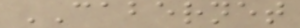CABERNET
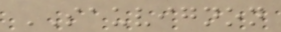SAUVIGNON
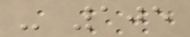- 105
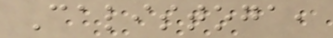Calistoga,
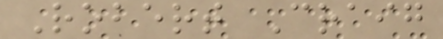Robert Craig
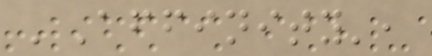'Affinity',
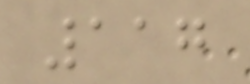117
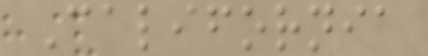California
